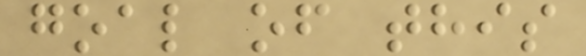goal of this
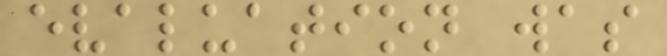evaluation was
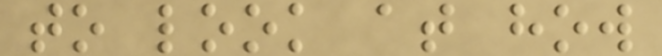to look at how
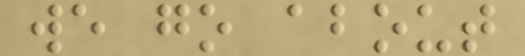we go about
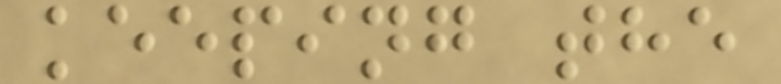keeping the
